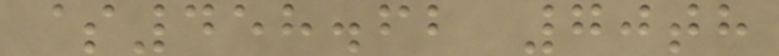$458.62 70th
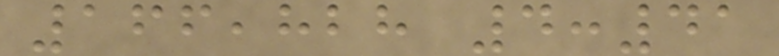166,828 4:41
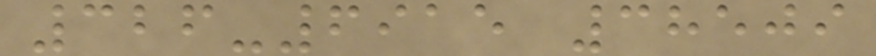326-6915 38509
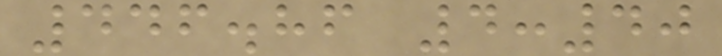446.86 4:40
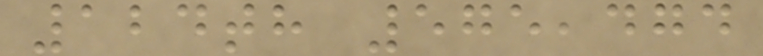124th 575,474
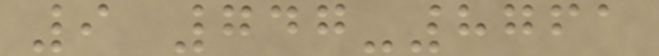9 747-8761
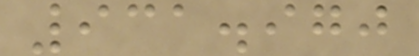931.970
